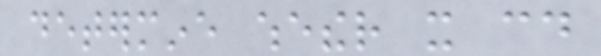determine whether it could
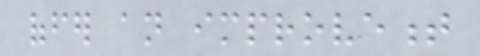offer an improvement
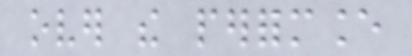over the performance
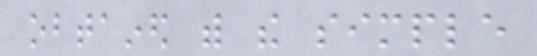obtained with the simple
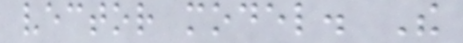vector model. The
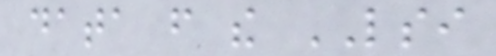data from the LSI
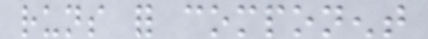runs for component
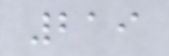219
